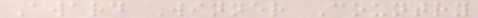Award Winner Country
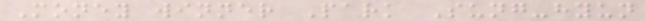Money winner Park Sung-hyun
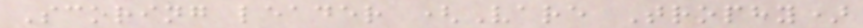Scoring leader (Vare Trophy)
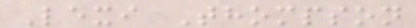Lexi Thompson
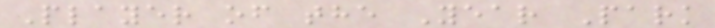Player of the Year Park
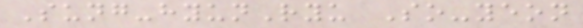Sung-hyunRyu So-yeon
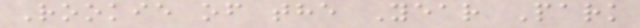Rookie of the Year Park
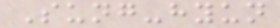Sung-hyun
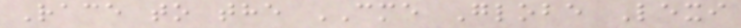Race to the CME Globe Lexi
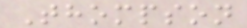Thompson
